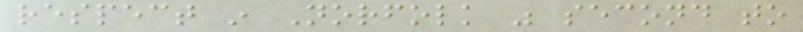respect in Norfolk was second to
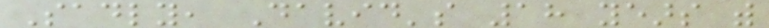Sadly, David's 18 years with
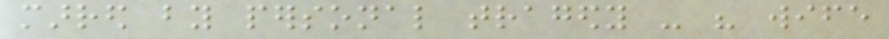marred by personal tragedy - his wife
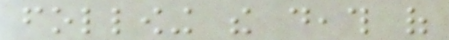following the death of
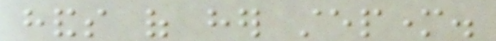hands of her stepmother.
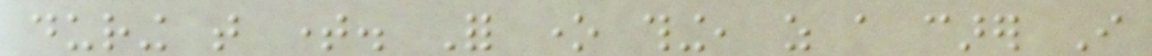during that time. For one thing, as a carer I
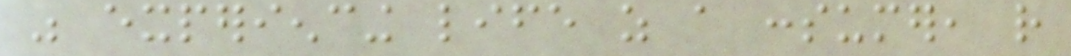was experiencing life as a consumer, rather
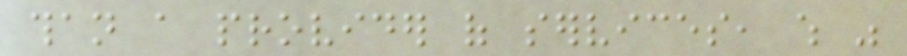than a provider of services, which was
